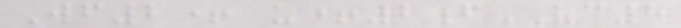Wf2+ u+2fVC8
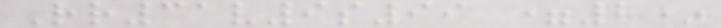Rr31v9s99 =2*
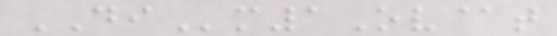DIm1Ov@t
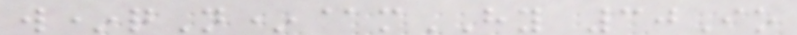w*qN*@mHY 30Io
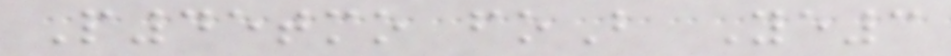P45tmo foB Ye3
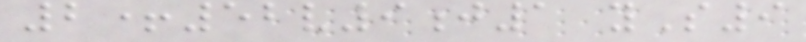2+52v9j1 yS9
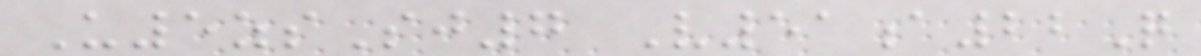U5zsSj7 V51a22Q
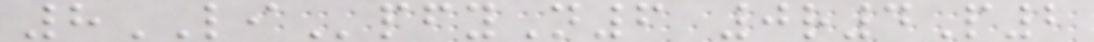8LIpfyN6 0r4P2
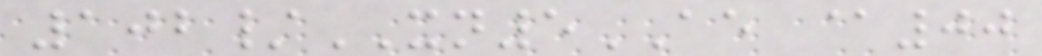102/XN5AE @00
